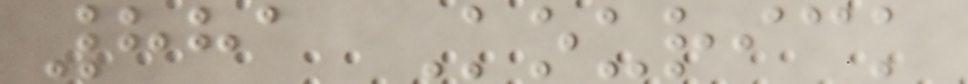881 Kourick
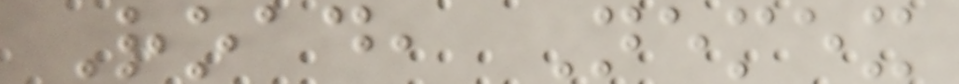Road, Nemex
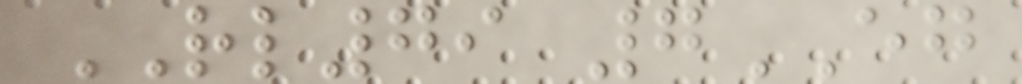RL79 7EG
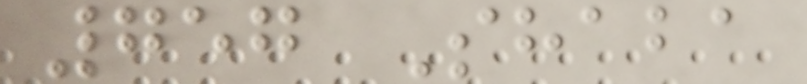757 Shaba
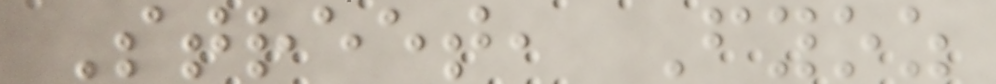Street, Fyoz
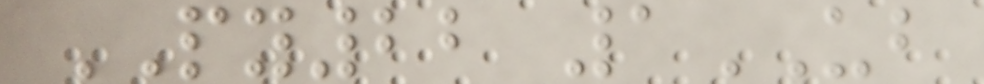PY22 1UB
